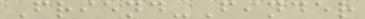Friend-Finder
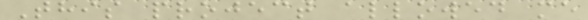This project allowed me
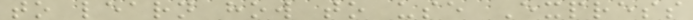to learn how to use Express
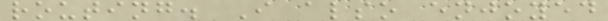routing. I also enjoyed
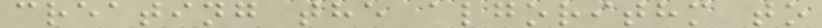creating the algorithm to
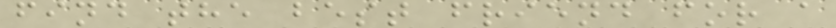find the best friend for a
